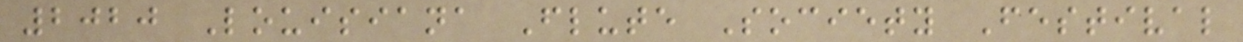2020 Louisiana Flute Society Festival
